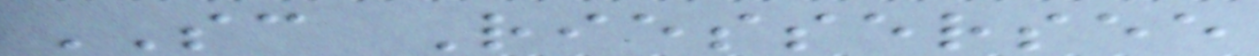SC Riessersee
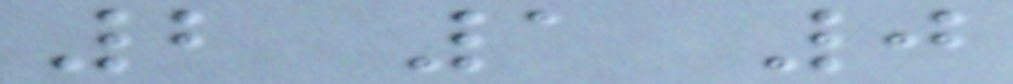2 1 0
